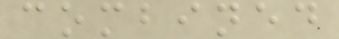combined
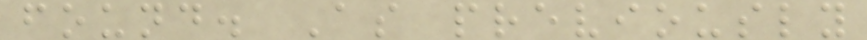found. As previously
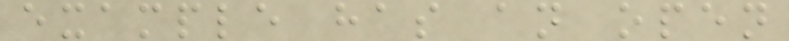example has an open
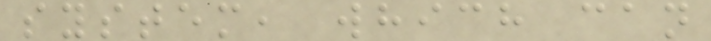system, which can
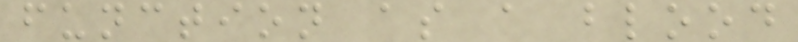function as a blood
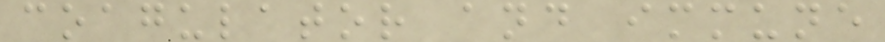coagulator and immune
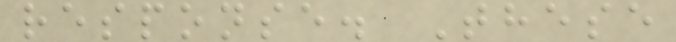response. These
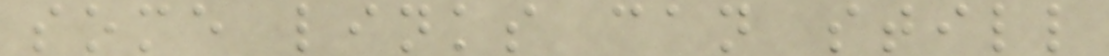some links can still
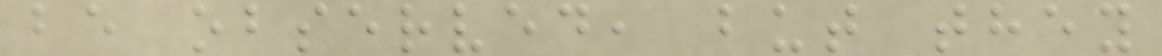be observed, but they
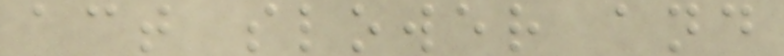act slower and
